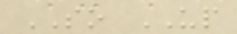SO UP
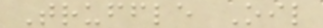Truffle Oil
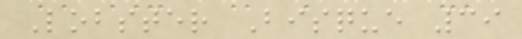Lobster Bisque 39
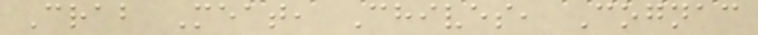Crab Meat, Chives, Cognac
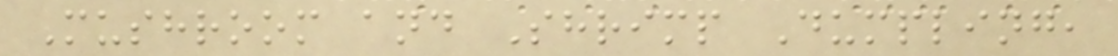Mushroom and Shrimp Dumpling,
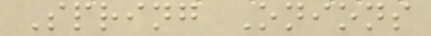Spring Onions
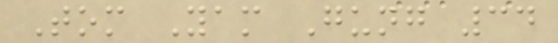Tom Yam Gung 34
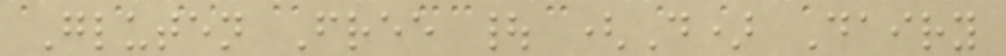Gluten Free | (D) Dairy
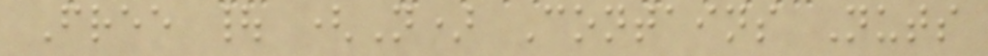Free | (N) Contains Nuts
